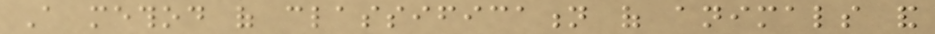A method of classification of animals and
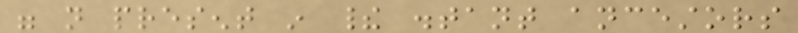were not present in their distant ancestors
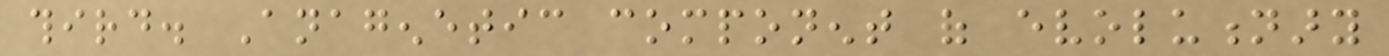third. Anagenetic component of evolutionary
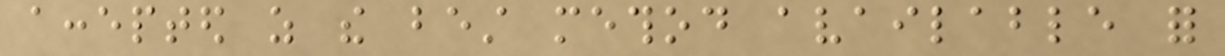accepted as the best method available for
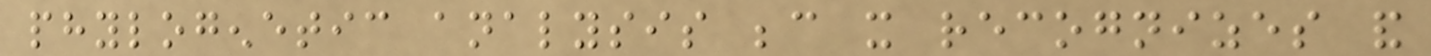phylogenetic analysis because it recognizes and
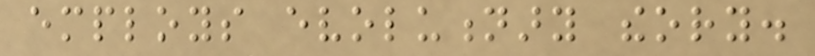employs evolutionary theory.
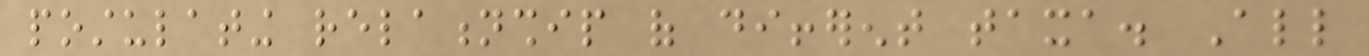postulating relationship of different taxa. All
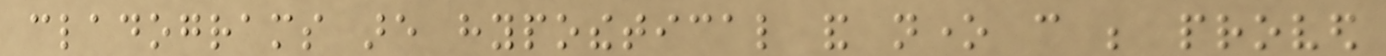cladograms are hypothetical and none can be proved
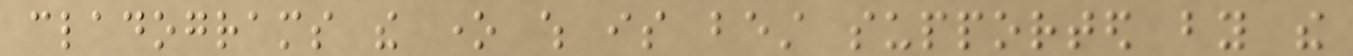cladograms the one which is best supported by the
